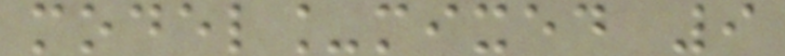model_mixed 9
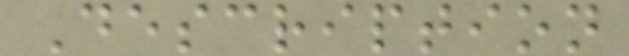Description
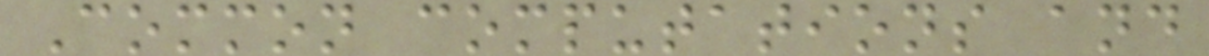Common computations and
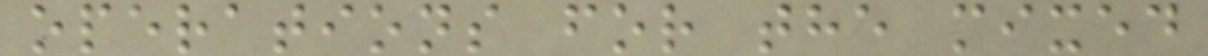operations for the mixed
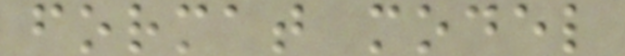format model
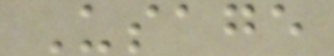Usage
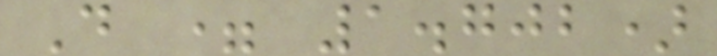D = 1.702)
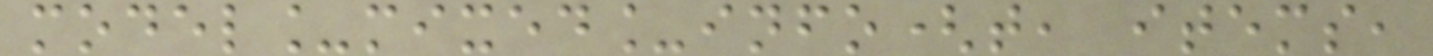model_mixed_info(t, items,
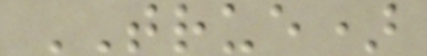TRUE)
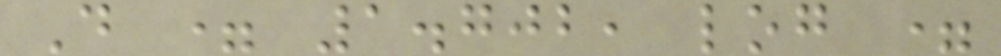D = 1.702, log =
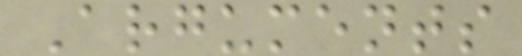Arguments
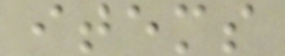items
